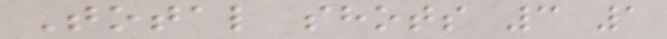Total shots 3 1
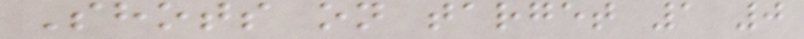Shots on target 1 0
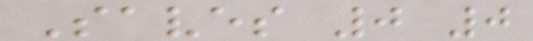Saves 0 0
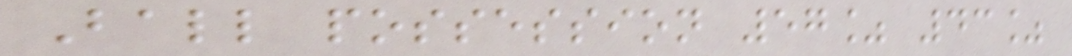Ball possession 57% 43%
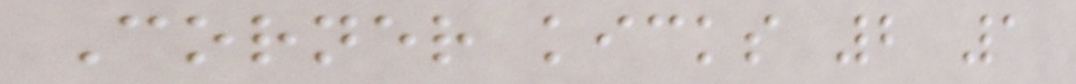Corner kicks 2 1
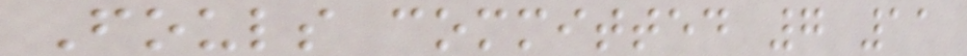Fouls committed 7 11
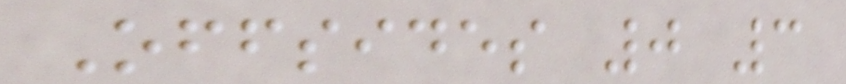Offsides 0 3
